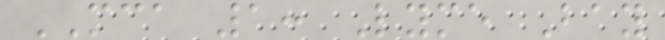MCA 1: Lyme Bay
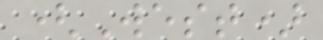(West)
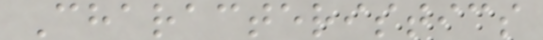Characteristics
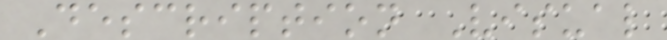Description Visual
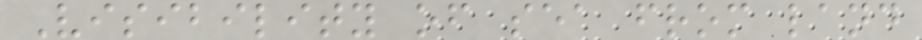Visibility of sea from land
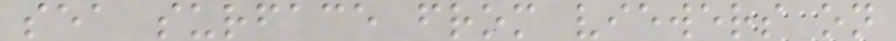sea surface from viewers on
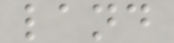land
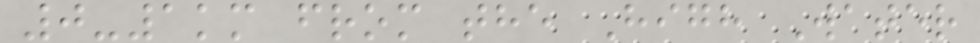0-1km from the High Water
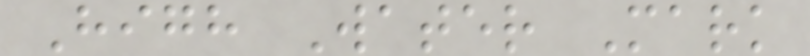High Water Mark
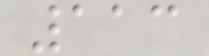113
